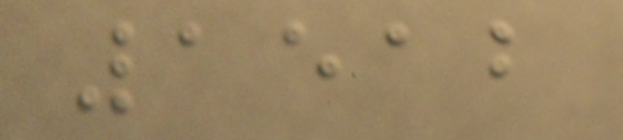1512
